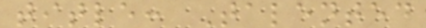title: Talented
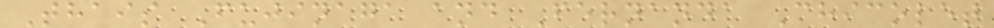Thais Fujinaga and Fernanda Chicolet
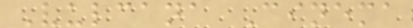Vulcana Cinema
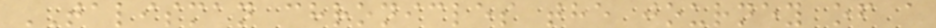TALISMAN chronicles the journey of a
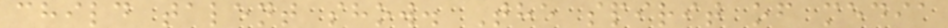child talent show. The spirit of media
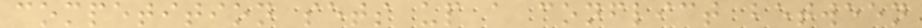competition sets up a conflict between
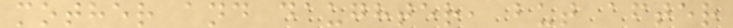mother and daughter, but after
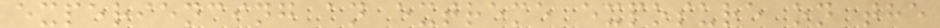experiencing an extreme exposure on the
